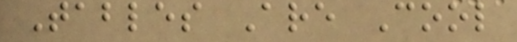Tables Are Cool
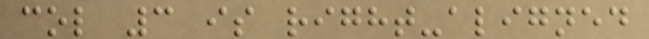col 3 is right-aligned
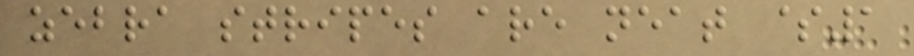zebra stripes are neat $1
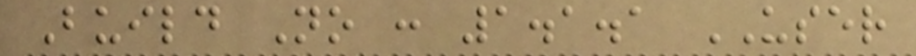Build No : 1.1.1 USER
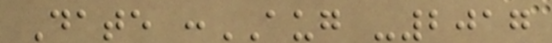Date :AUG -2017
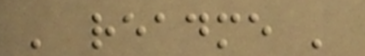' readme '
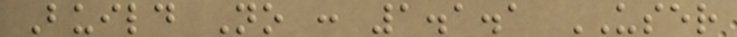Build No : 1.1.1 USER
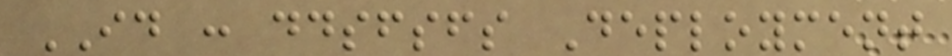ID : ddsfsfs Deployment
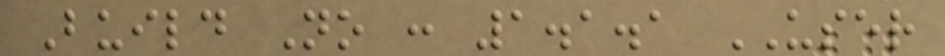Build No : 1.1.1 USER
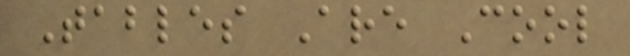Tables Are Cool
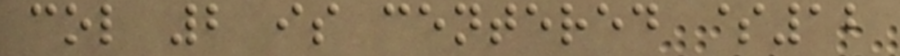col 2 is centered $12
